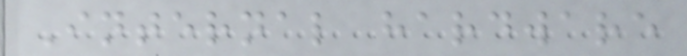Internal hardware
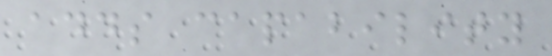adds capability
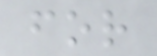for
